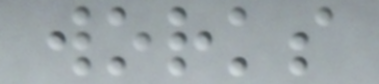works
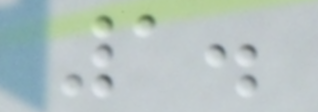1.
